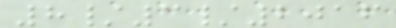8/3/2016
